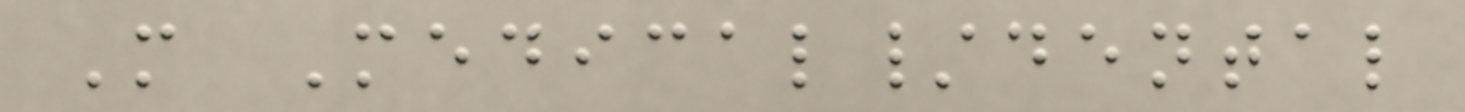M Medical/dental
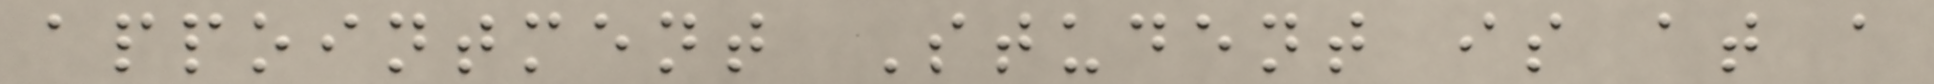appointment Student is at a
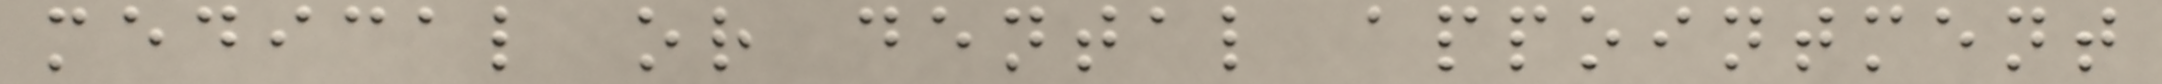medical or dental appointment
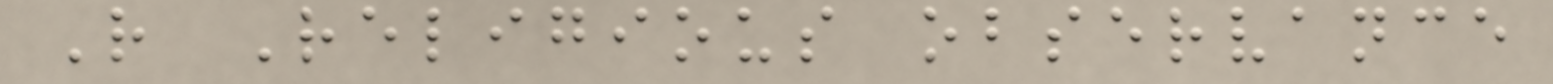R Religious observance
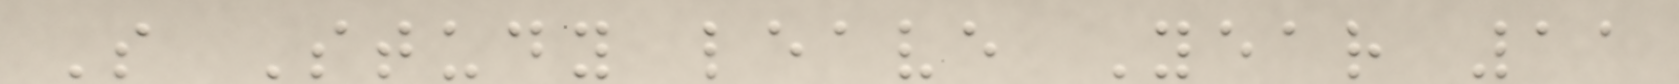S Study leave Year 11
